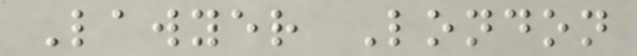Lawyer London
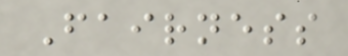Fairness
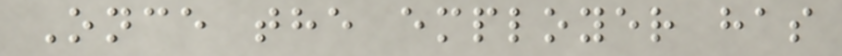Once the employer has
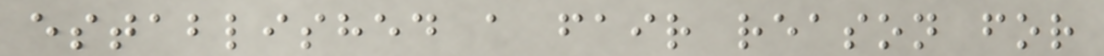established a fair reason for
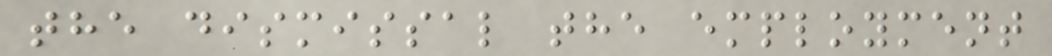the dismissal the employment
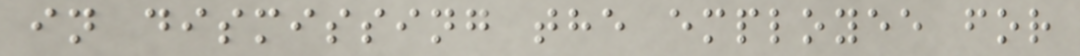in dismissing the employee for
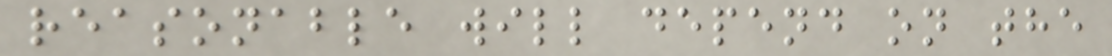reasonable will depend on the
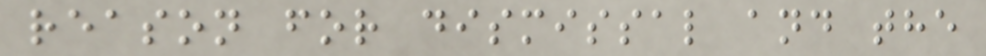reason for dismissal and the
